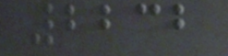2232
